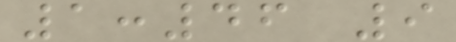1:46 9
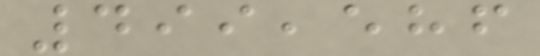499,586
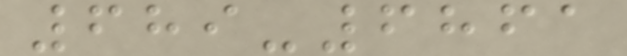689-6861
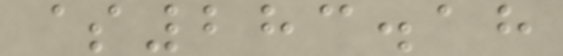$283.18
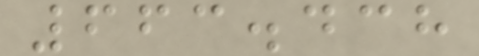663.438
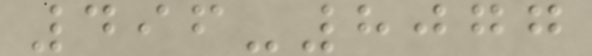496-8077
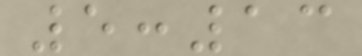5:13
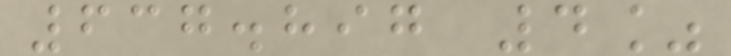637.897 4%
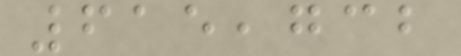615,732
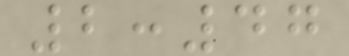2:47
